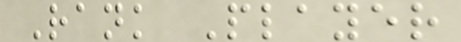Rank Player
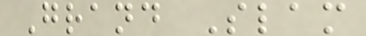Grand Slam
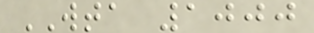WTA 1000
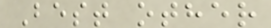Best other
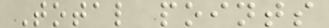Total points
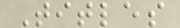Titles
